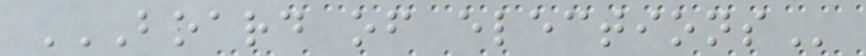BOARD OF ELECTIONS
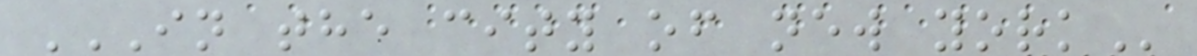IN THE CITY OF NEW YORK
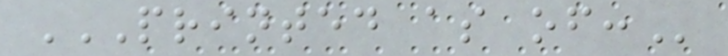PRINTED AS OF:
